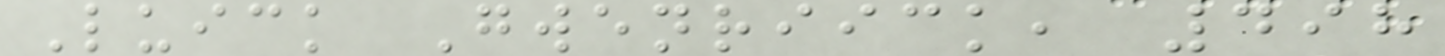Luick Gwenriick, 498
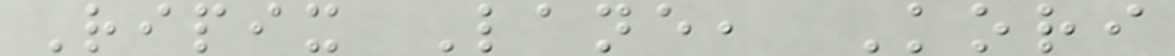Ripix Lane, Kori
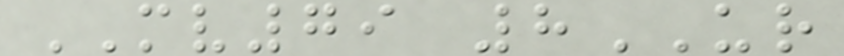MV79 8UR
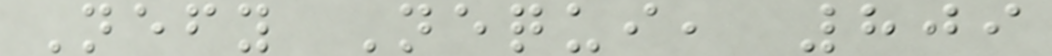Nefy Nequi, 809
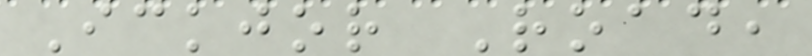Ickjor Road,
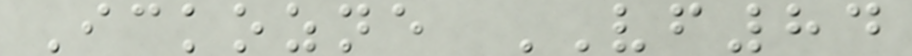Ickozne VF84
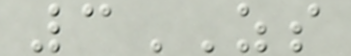3ZS
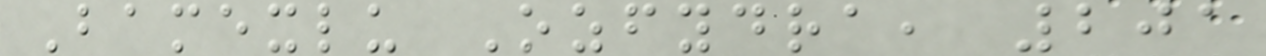Bamexlu Ozfydra, 201
